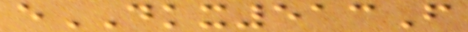eDKX513F
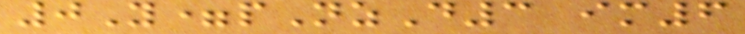0Y=pNzD3 im6
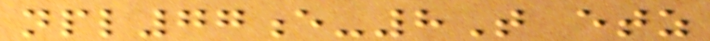npl77e-8T etz
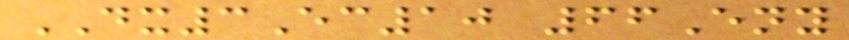DX3Ec10 66Eny
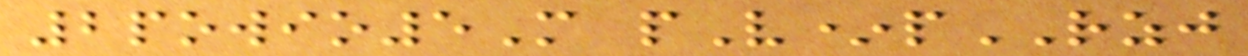2powio5M pV*pRZJ
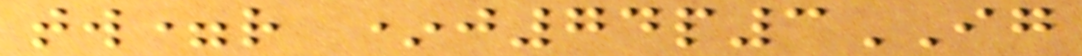tw=r *j74p3IG
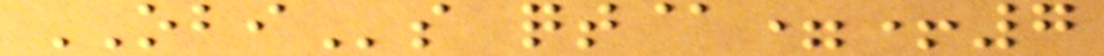OBIs qt@=+7
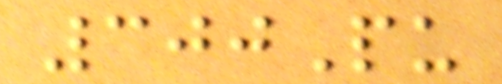300Pu
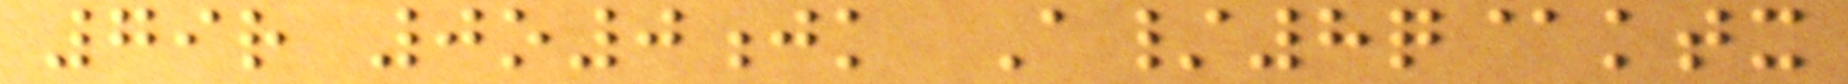79r 0o0jk A/8q@ktx
